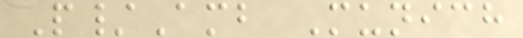P/Amb Munich
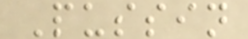Pussin
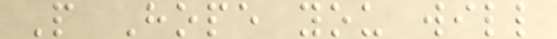P Hope you will
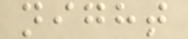night
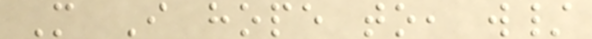M I hope to, w/
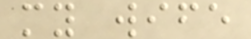my wife
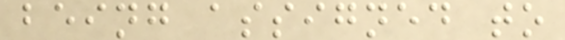being assigned to
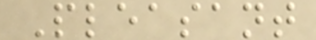Pleasant
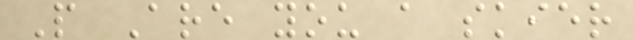P Are you a skier
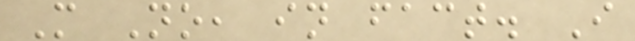M No, in fact. I
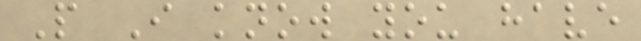P I know you have
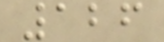126
